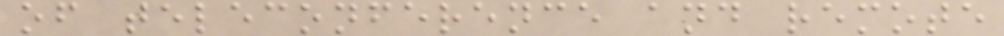of teleconference and remote
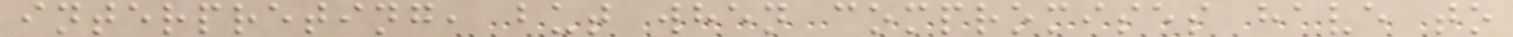interpreting, but when compromises have to
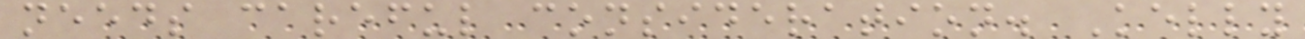needs careful consideration. Kelly
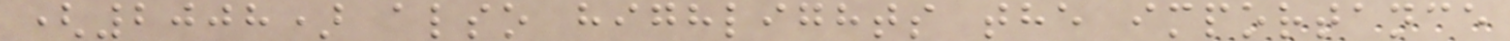(2008) also highlights the importance
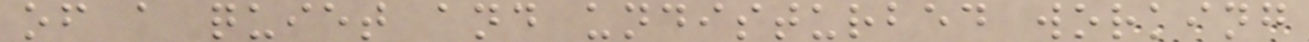of a quiet and undisturbed working
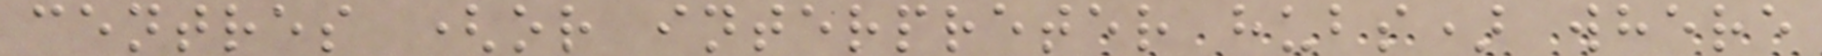centres (or interpreter hubs) where
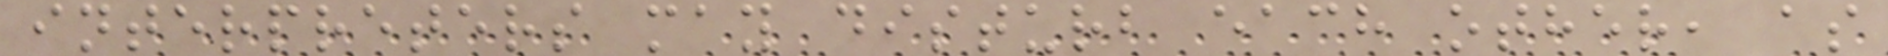interpreters may disturb each other, as
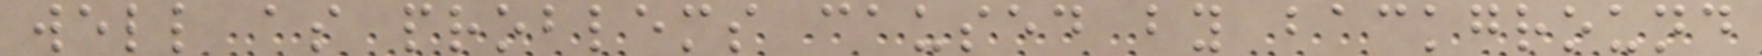well as problems caused by background
